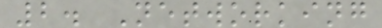2. Networking
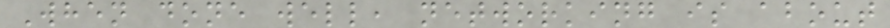When done well, networking is about
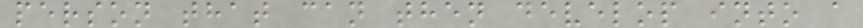person that can then develop into a
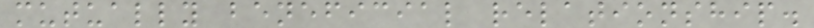mutually beneficial relationship.
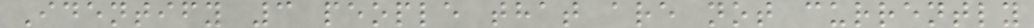Identify 3 people that are not currently
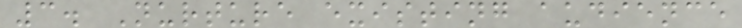3. Nurture existing audience
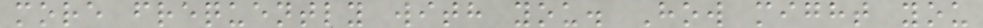more frequently with you. How might you
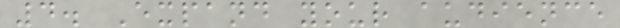4. Expand your audience
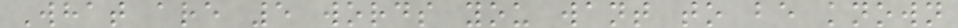What are 5 words you want to be known
